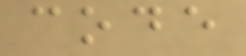code
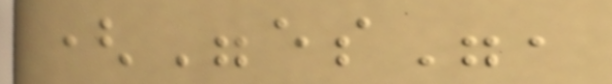("es",
